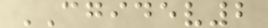CGIDEV2
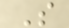S
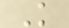K
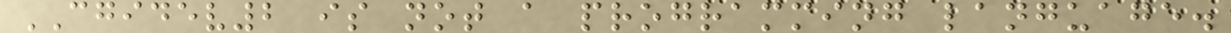CGIDEV2 is not a programming language.
